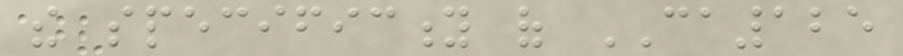the specificity of CA125
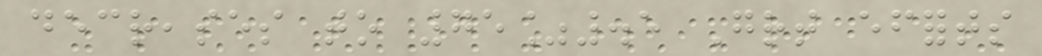decreases to 75%.5 Great efforts
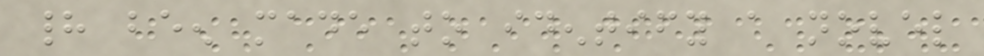had been made to identify a novel
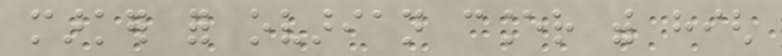marker for ovarian cancer with high
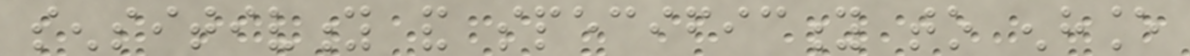sensitivity and specificity to enhance
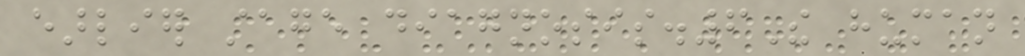earlier stage diagnosis.6The human
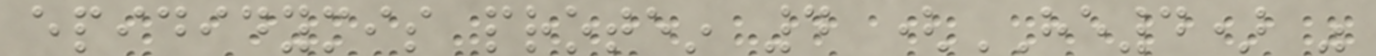epididymis protein 4 (HE4) was
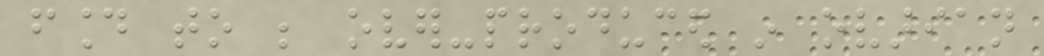found to be over-produced in ovarian
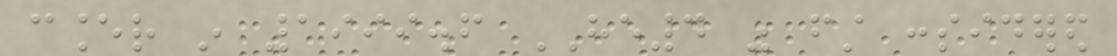cancer in 1999.6 HE4 was first considered
